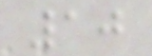10
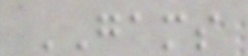GAMS
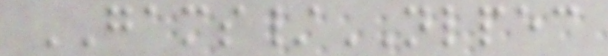GAMS/NLPEC
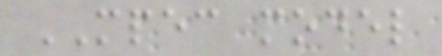MPEC model
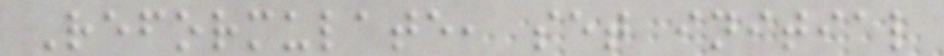Reformulate, set initial
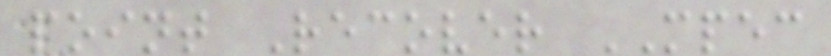point Recover MPEC
